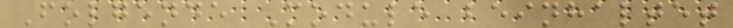Folgende Module beinhaltet
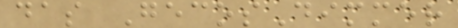das GecosDimmer
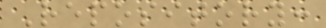Repository:
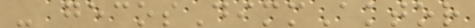- gecosDimmAktor
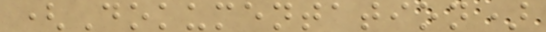(Dokumentation)
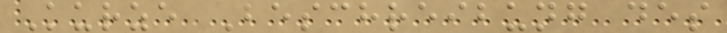Kurze Beschreibung des
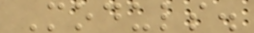Moduls.
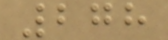278
